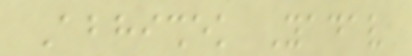Abhishek Yadav
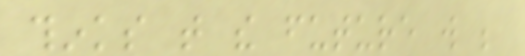thinks that the future will be
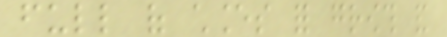full of chances for growth and
